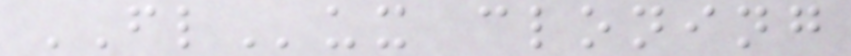FLux cloning
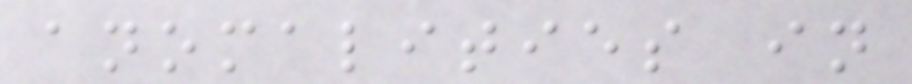anomalities in
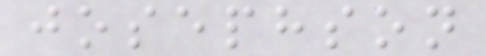josephson
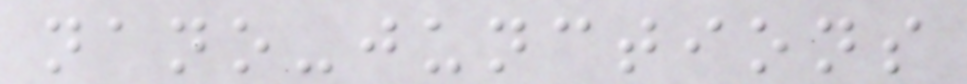nano-junctions
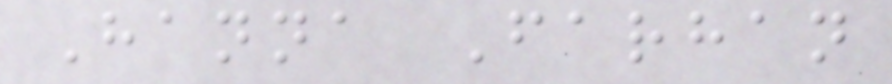Hanna Farhan
